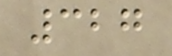327
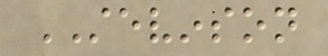STEVINSON
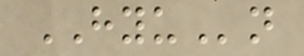HYUn
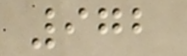972
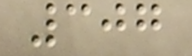307
